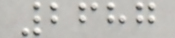2687
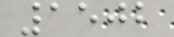1502
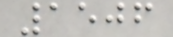1506
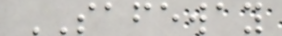SAFEWAY
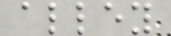alley
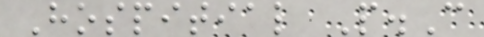Hospitial P.C
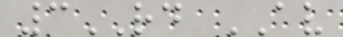3RD AV
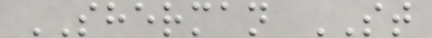SHERMAN ST
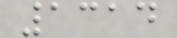1314
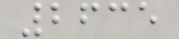2635
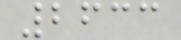2633
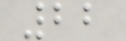22
